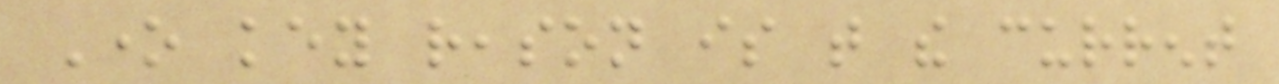One key reason is that the current
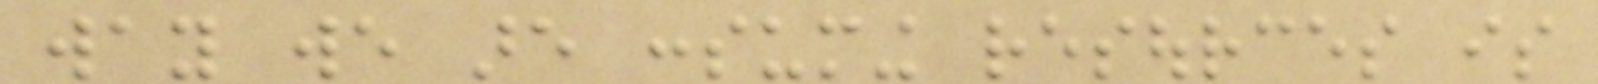way we are consuming resources is
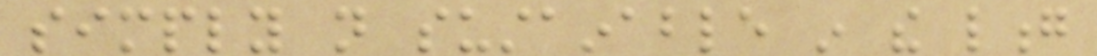simply not sustainable in the long
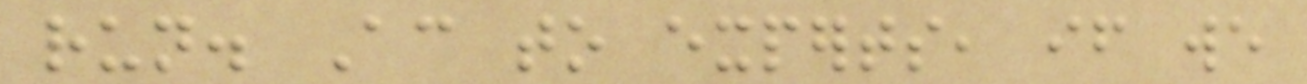run. According to experts, if we
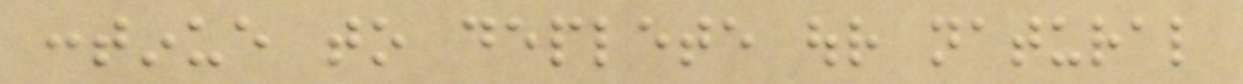continue to deplete our natural
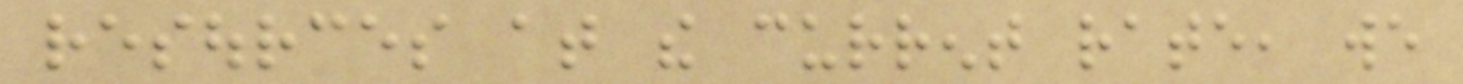resources at the current rate, we
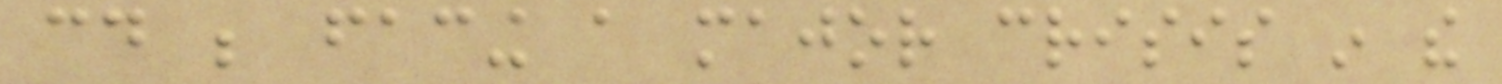could be facing a major crisis in the
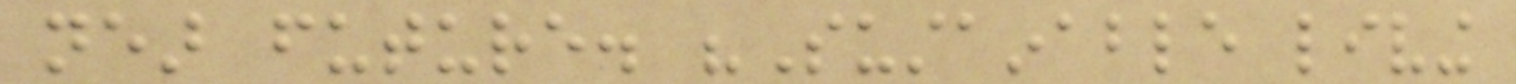near future. "Sustainable living
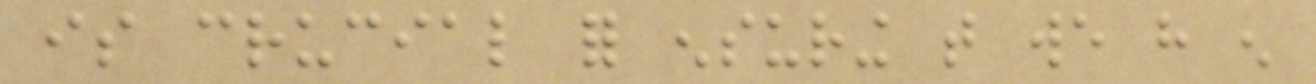is crucial for ensuring that we have enough
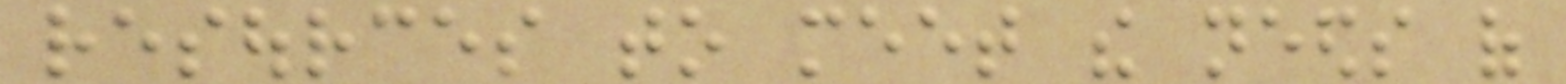resources to meet the needs of
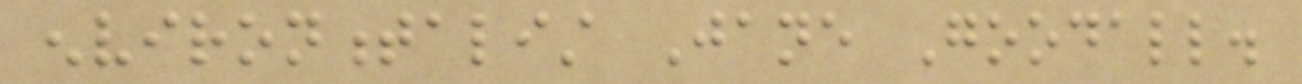environmentalist Jane Goodall.
